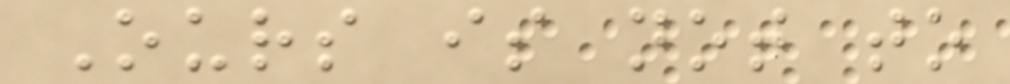Ours is not to
